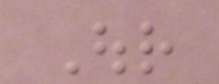Our
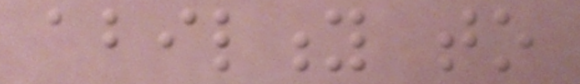ability to
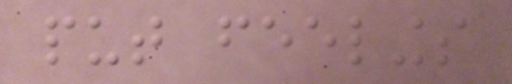put feelings
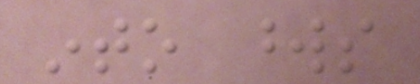into words
